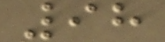98
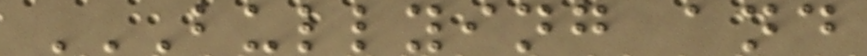BULLYING AND
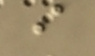i
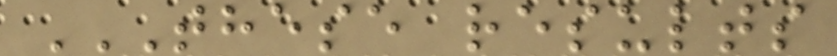THESE RESULTS
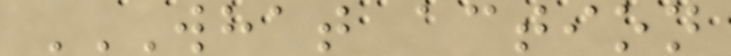WHAT ACTION
